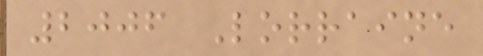2006 Lorraine
